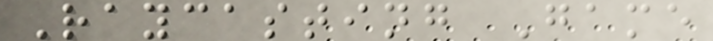Raycasting Game
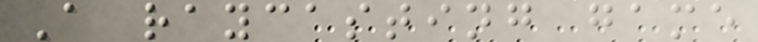A raycasting game
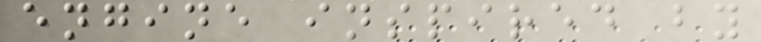engine inspired by
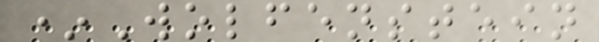*Wolfenstein
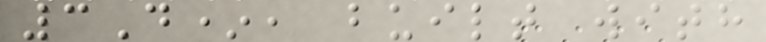3D*, built with
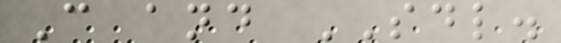C and SDL.
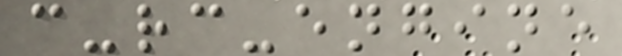c-rc-engine
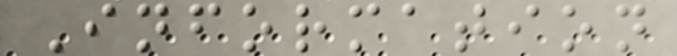Information
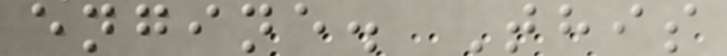engine. This
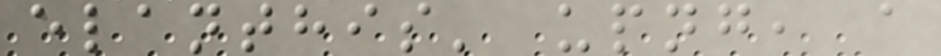elanthis' upng, a
